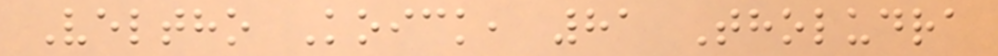Veltho Koick, 81 Tholudra
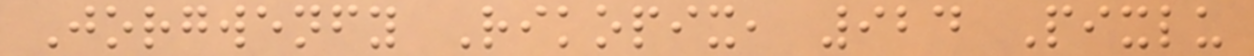Jorgwenfy Rikopix, 924 Pixlu
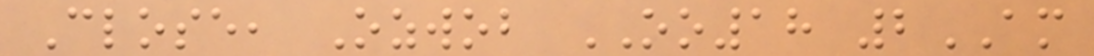Close, Ozwob OO18 2AM
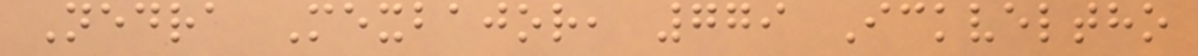Nedra Mexbajor, 779 Ickveltho
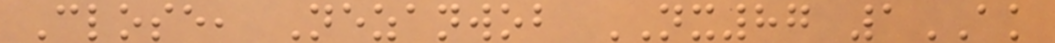Close, Nezanwob NX87 1AK
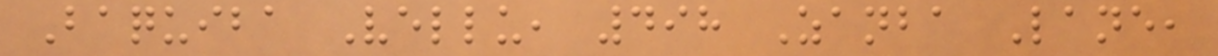Baquiba Vellu, 498 Zanba Lane,
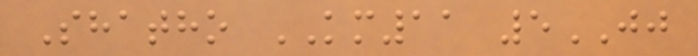Shatho KM11 5JJ
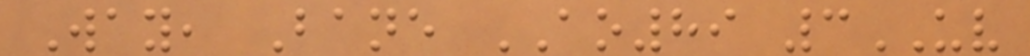Way, Bane AO89 3UV
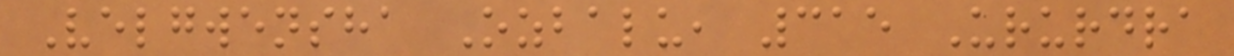Velgwensha Ozbalu, 315 Ururdra
